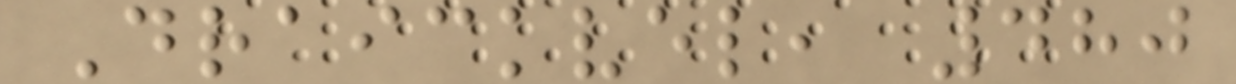Draickvel, 480
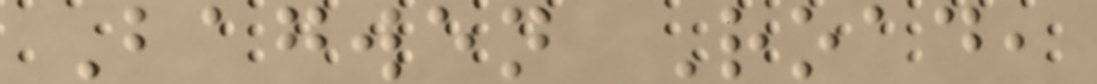Bagwen Road,
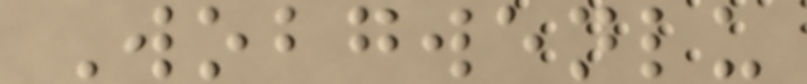Wobgwenlu
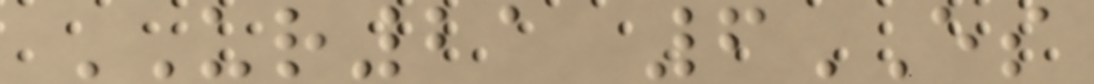UR21 6ES
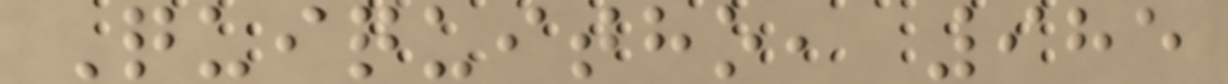Quiquitho, 985
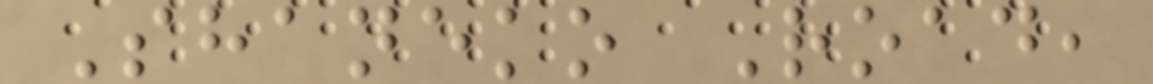Shaneko Road,
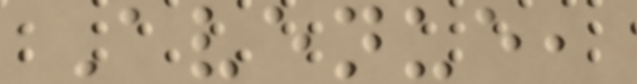Avenue,
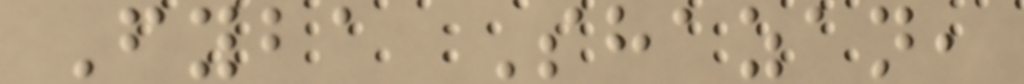Fyba Shazan,
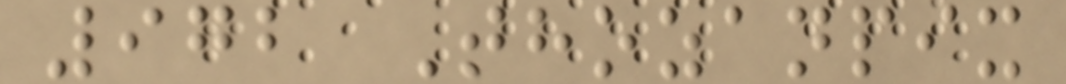972 Thozanpix
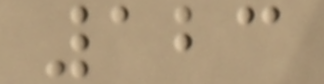123
